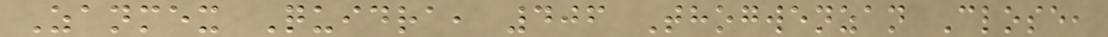Zanmex Quidra, 406 Thogwenzan Close,
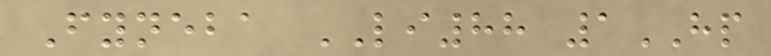Fyneba LI88 1HP
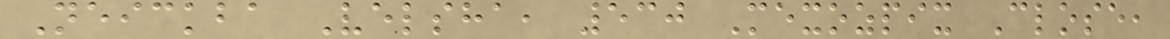Neickba Velsha, 530 Mexozpix Close,
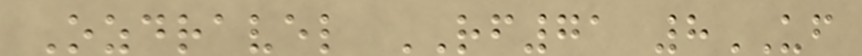Ozdravel RF71 8UF
